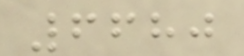6680
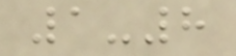1-8
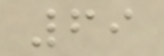69
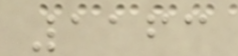1163
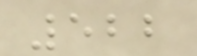522
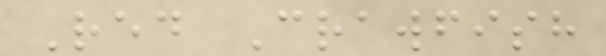Red Crawfish
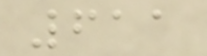611
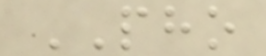PHO
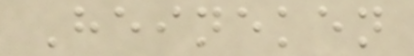Heineken
